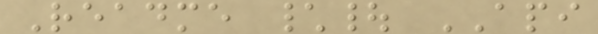Readme \| API
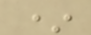*
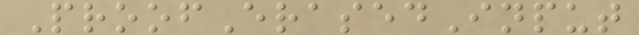ProofErasedInput
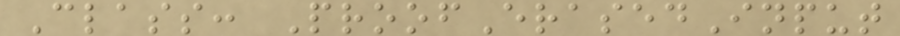Class: ProofErasedInput
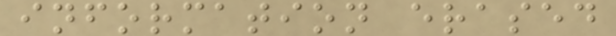information erased
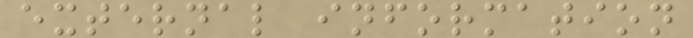external information
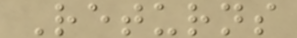Returns
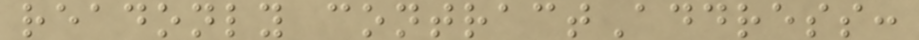readonly contractAddress:
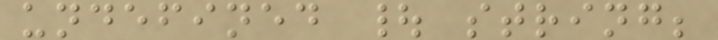undefined | string;
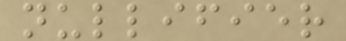nullifier
